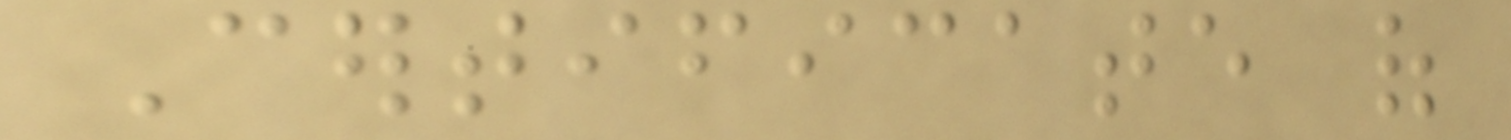Certificate of
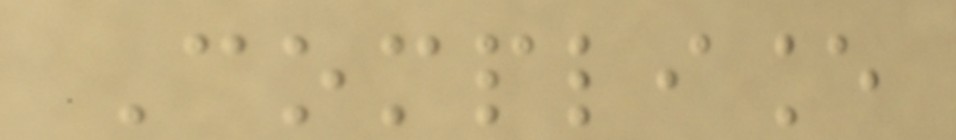Compliance
